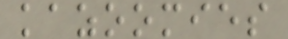kazoomies
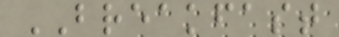BREAKFAST
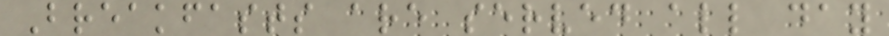Breakfasts are served all day
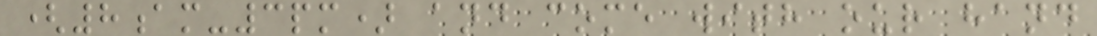(8am-3pm) and come with our hand
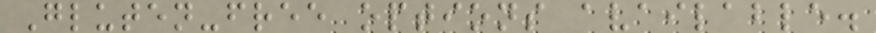Gluten-free options available.
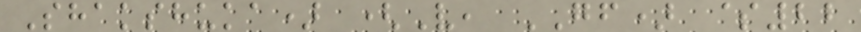Shakshuka) (V, GF) $22
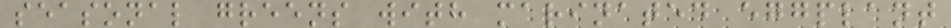seasonal greens with marinated eggplant
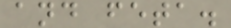and feta.
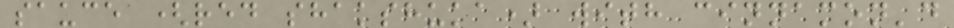sauce (red shakshuka) with cinnamon'd
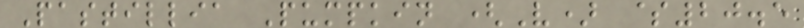Pastillia Pumpkin (V) $20.5
